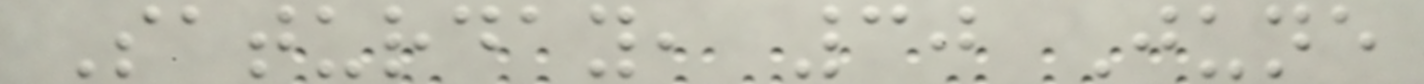Saturday, 30 June
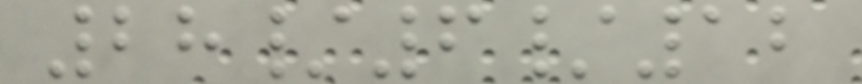28/6/12
